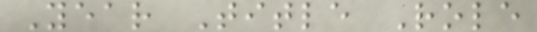Year Title Role
